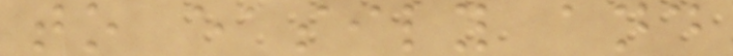to easily and
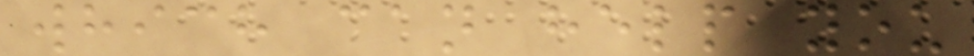which can help you
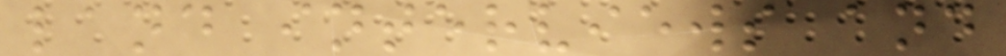land interviews and
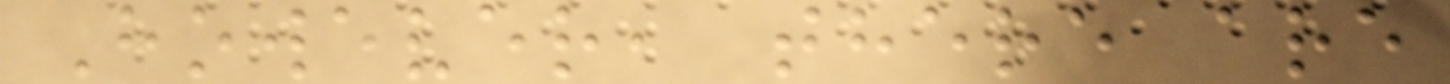However, there are
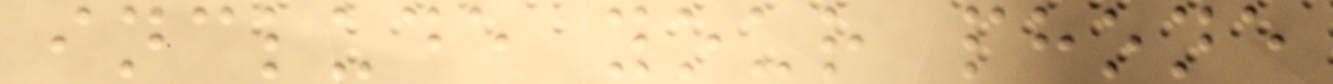include your phone
